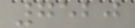7520
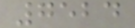7524
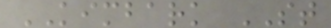KIMBARK ST
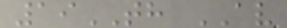19TH AV
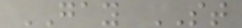GAY ST
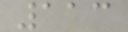113
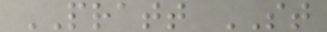PRATT ST
